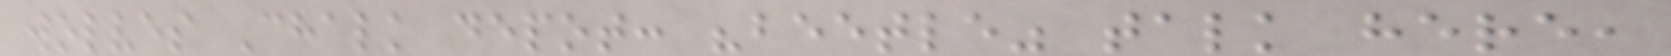wolves Chalk depot: "beetle" talk here,
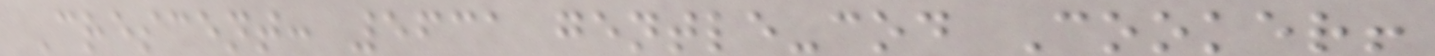Crescent: 5631 gentle-cod Cooker!
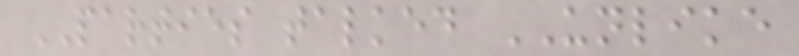PARTIES talked UNLIKE
